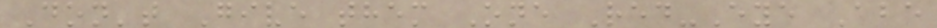Don't Give them One Red-Eye Abe
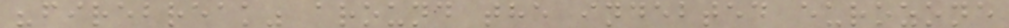"firebreak" around the indebted eurozone
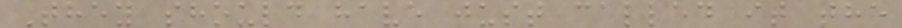They should have just called it the
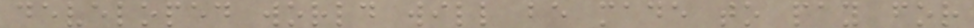developed world will be made to pay for
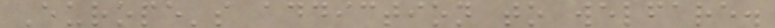Europe's addiction to welfare.
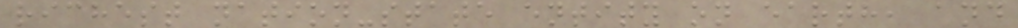richest nation-state entity on earth, and
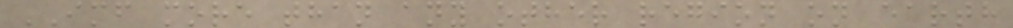IMF more than any other region on earth
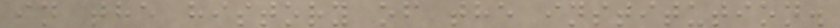in the history of the institution.
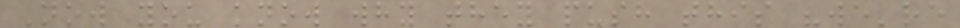Now you know why they push this "we're
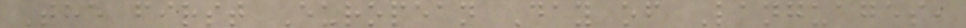The first European Day of Languages,
